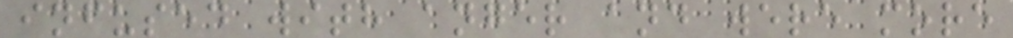infused with anger and were more
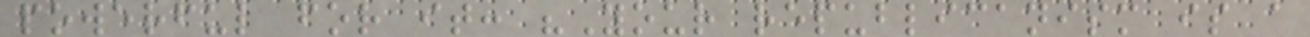powerful for it: "Your republicanism is a
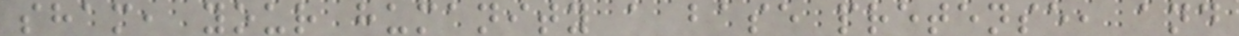sham, your humanity a base pretense, and
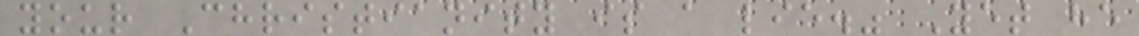your Christianity is a lie." Yet he
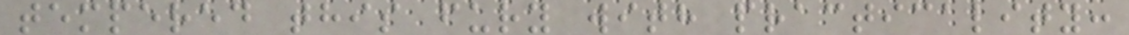tempered this fury with practicality:
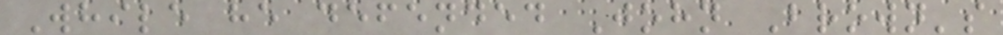While he defended John Brown's
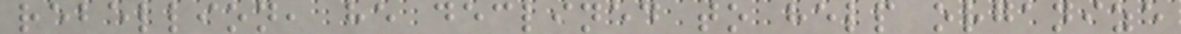rebellion, he declined to help organize
